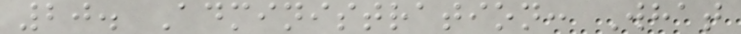20. Administration: What
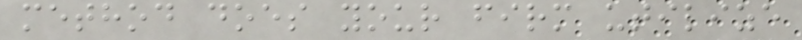method does your firm utilize
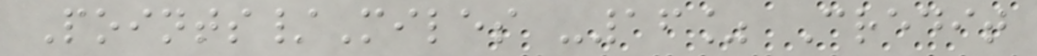Points/Miles -16% Credit
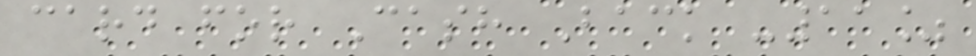card for Cash Back -11%
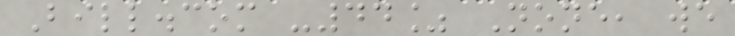Bill.com -44% None, we
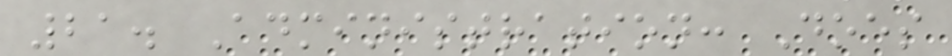21. Administration: Does
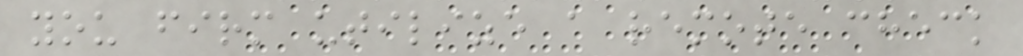you firm utilize a remote check
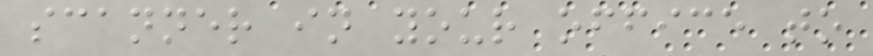scanner in your office to
